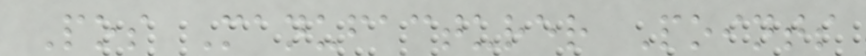Pos Manufacturer Points
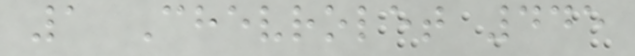1 Chevrolet 445
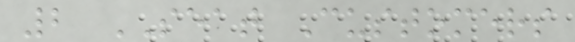2 SEAT Customers
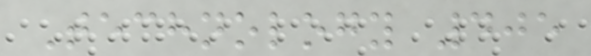Technology 405
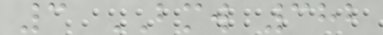3 BMW 382
